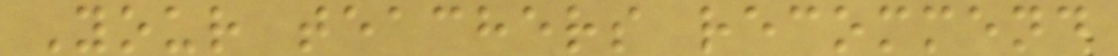Your teachers recommend
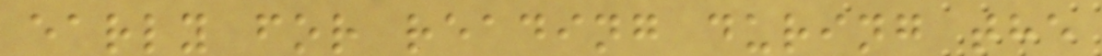early for reading during the
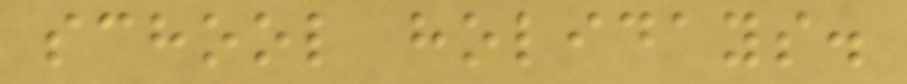school holidays.
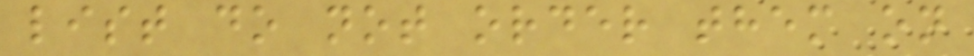list do not order them on
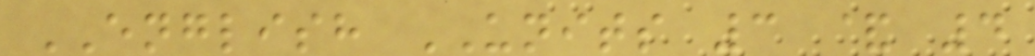ENGLISH UNITS 3 & 4
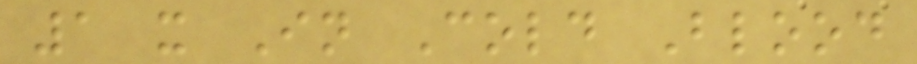1 x In Cold Blood
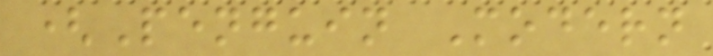(Penguin Modern
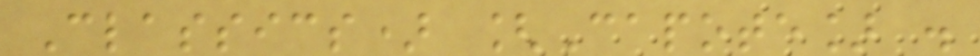Classics) [Capote] .
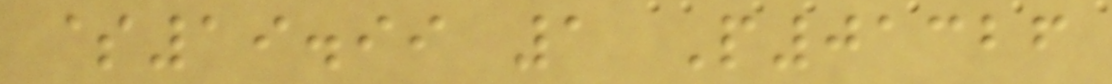$19.99 1 P01326
